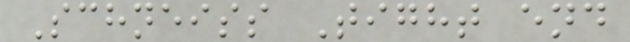Schneiss Tight end
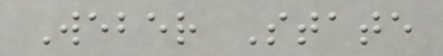Weber State
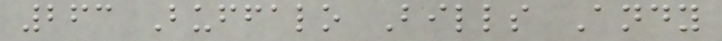263 Buffalo Bills Andy
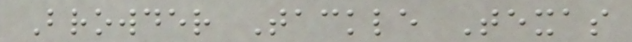Browder Tackle Texas
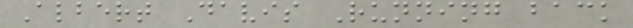Albert Davis Running back
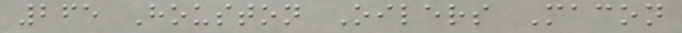265 Houston Oilers Macon
